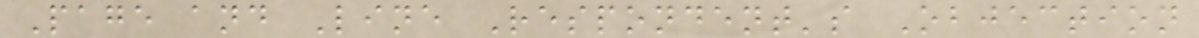Page and Line Respondent's Objection
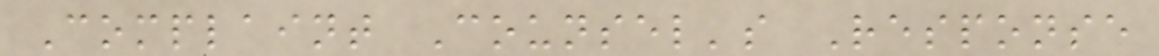Complaint Counsel's Response
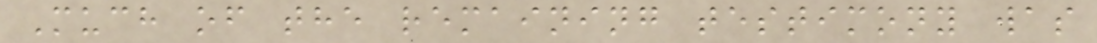Much of the remaining testimony was
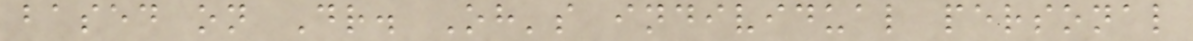based on Dr. Oh's individual personal
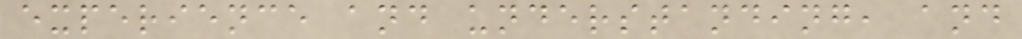experience and understanding, and
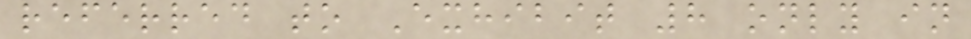referred to Exhibit 8 only in
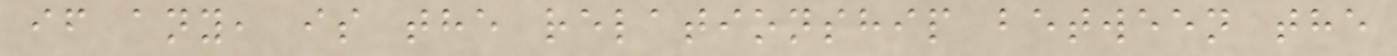if any, is the relationship between the
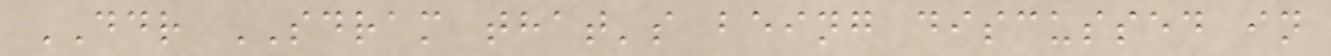DDR SDRAM that's being discussed in
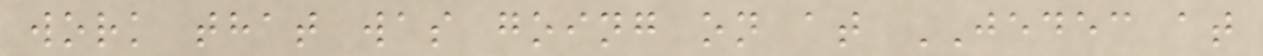work that was going on at JEDEC at
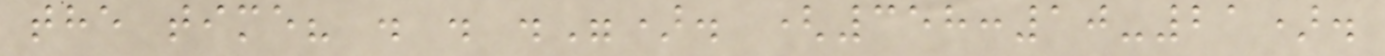the time? . . ."). (358:10-21).
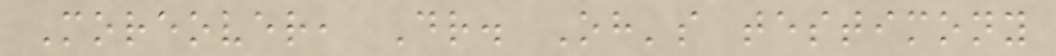Moreover, Dr. Oh's testimony
